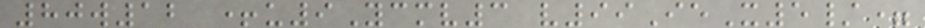80w12 +u9Ycmv3 v99IeX5/=
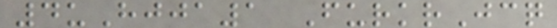4uHjja1 FurkrJcq
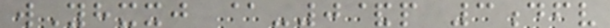wYhxxj @-0&p 3dfv
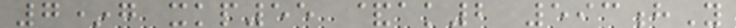7*g xkp55 &ak2 593hY
